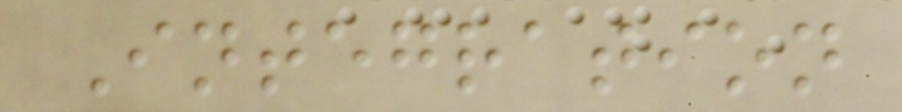Integration
